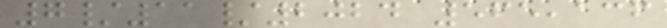7/11/2024 565,136
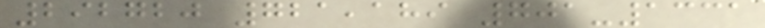292720 721,189 701-1331
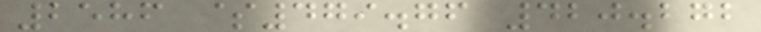2586 $479.76 420.272
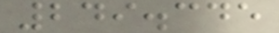249.345
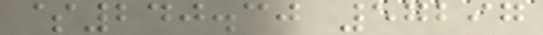$240.30 57297
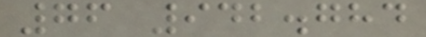76 942.784
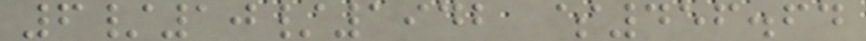6/10/1942 $456.64
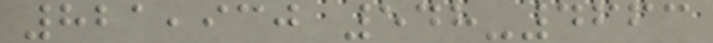821,930 548-4663
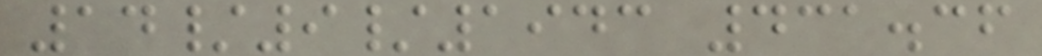14/9/1943 431.36
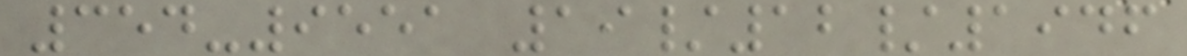354-9551 19/12/1946
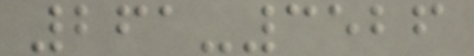261-3526
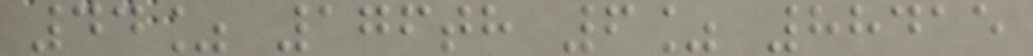44% 176th 6% 88415
